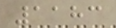1183
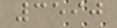3590
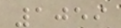1059
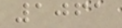1061
